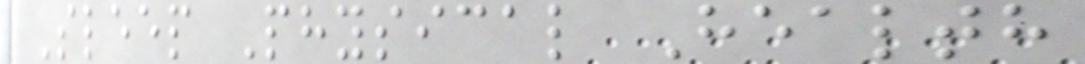Sleep Physical Health
